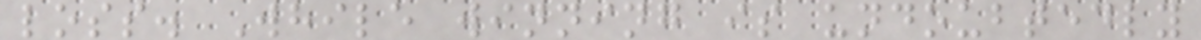loss. While winning is undoubtedly
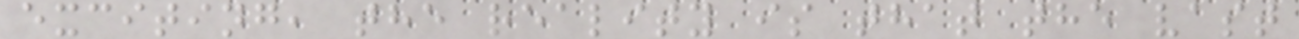exciting, the reality is that the vast
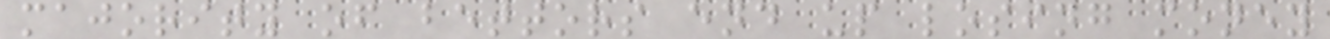majority of bettors end up losing money
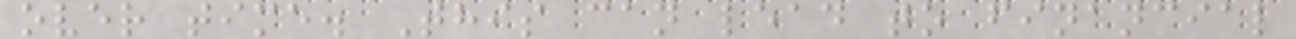over time. This can lead to financial
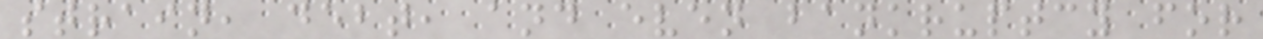strain, debt, and even bankruptcy for
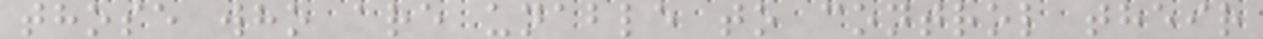those who are unable to control their
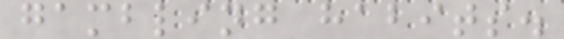gambling habits.
